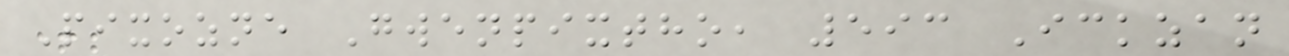Pixozne Gwenpixtho, 593 Ickzan
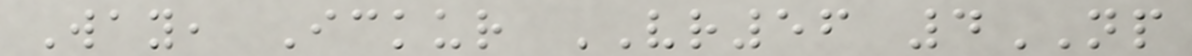Way, Ickur VR56 4NP
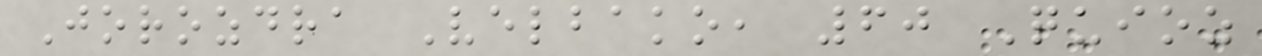Jorozdra Velbako, 60 Quioz
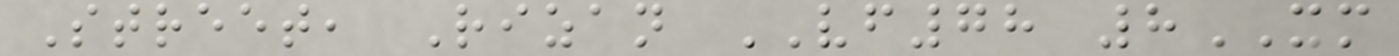Street, Rizan VF78 8XM
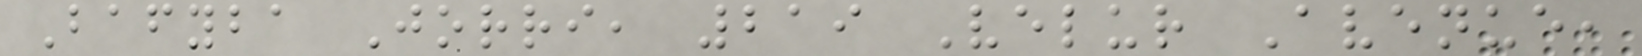Bafyba Jorri, 219 Velur Avenue,
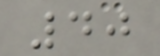40
